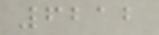6212
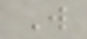W
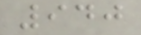940
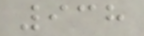938
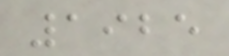1925
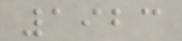1923
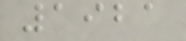1921
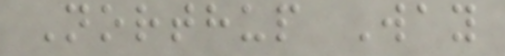Northup Way
